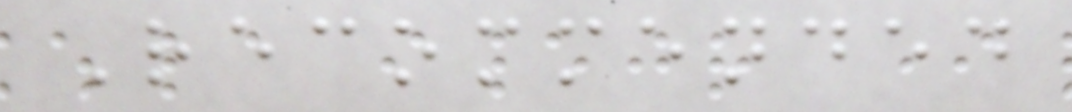Recommended
